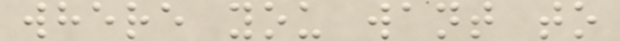where you want to
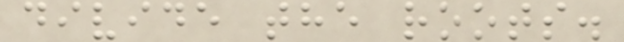divide the roots.
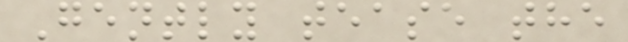Gently tease the
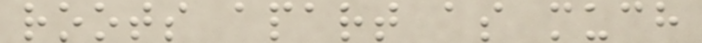roots apart as much
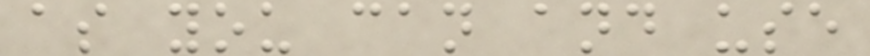as you can and use
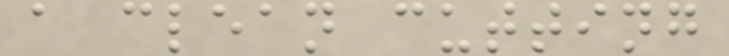a clean cutting
